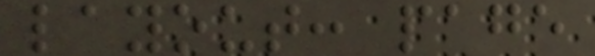layout: page
